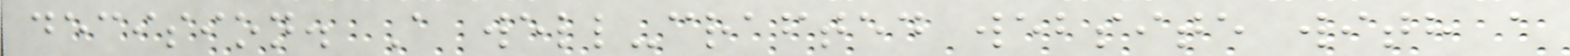decision. A well-crafted website with a
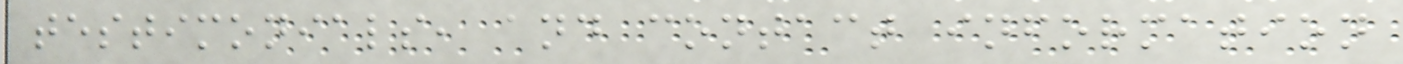testimonials, and contact information
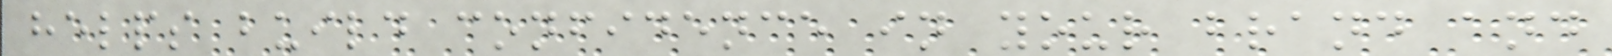helps build confidence in your brand and
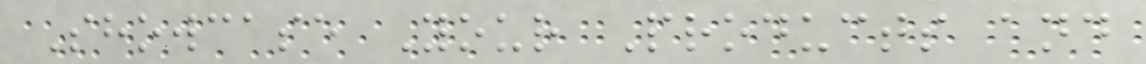Showcase Your Products and
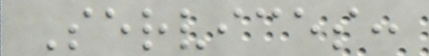Services:
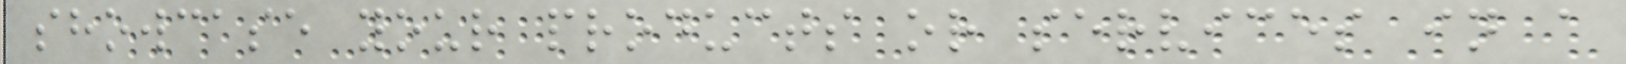showcase your products or services in a
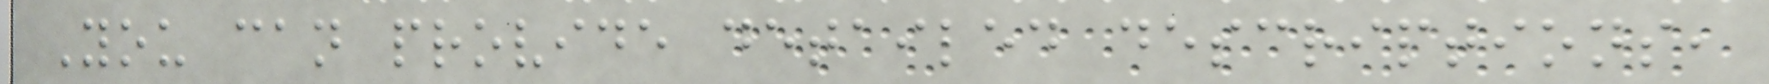You can provide detailed descriptions,
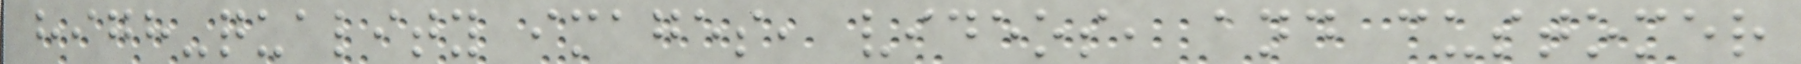high-quality images, videos, and customer
